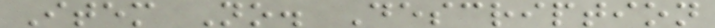Item No. Description
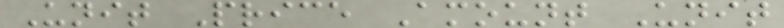Unit Price Amount Unit
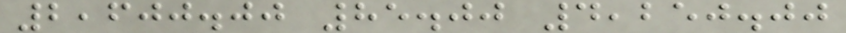2,600.00 85.00 4,250.00
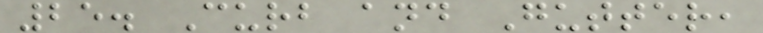25. Curb and Gutter,
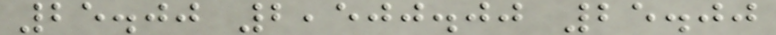25.00 2,500.00 25.00
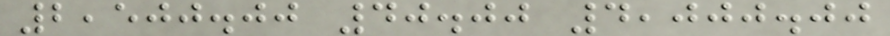2,500.00 40.00 4,000.00
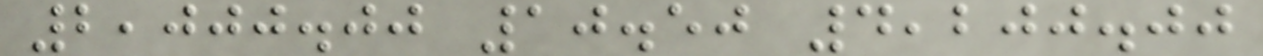2,000.00 10.50 4,200.00
